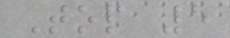Top 5
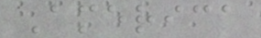America
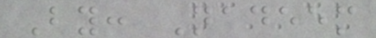By: Nadeem
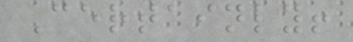Certainly!
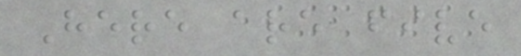Here are five
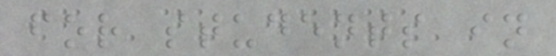for students in
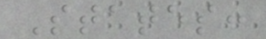States:
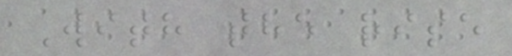With the rise
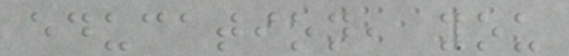education, you
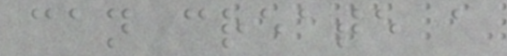can create a
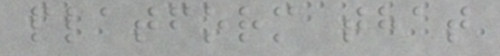platform that
